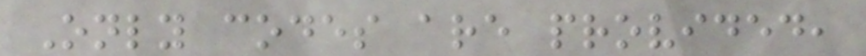Only codes are provided,
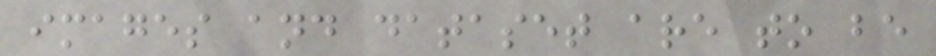images and dataset are to be
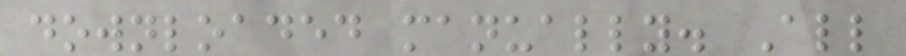downloaded manually. All
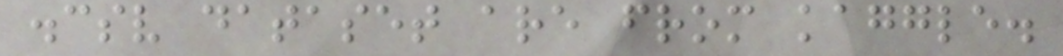.csv dataset are from kaggle.
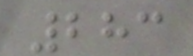283
